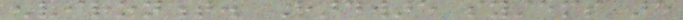environment. Hardware systems are
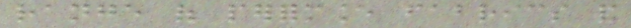range of performance fabrics and
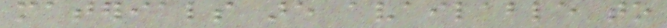materials are available to
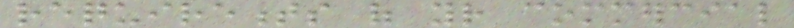requirements of your commercial
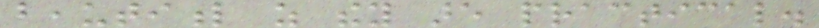beautiful as they are practical.
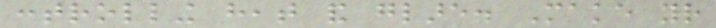controlling heat and glare. Make your
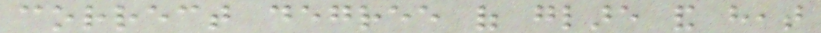correct degree of glare and heat
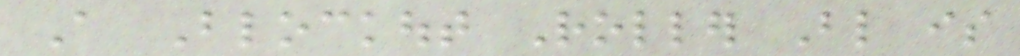A Blockout Roller Blind is
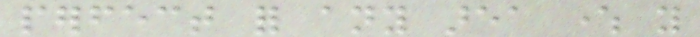perfect for any area where you
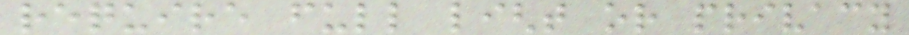require full light or privacy
